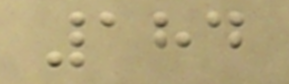184
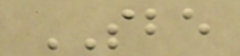SBE
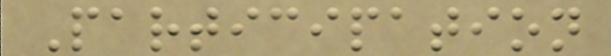Participation
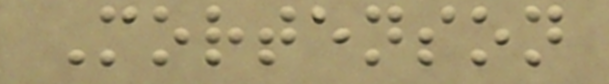Mortenson
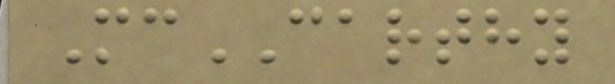McCARTHY
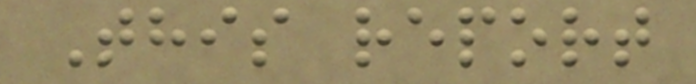This report
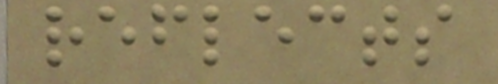reflects
